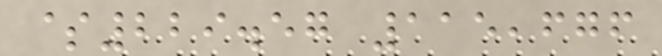$229.57 115,676
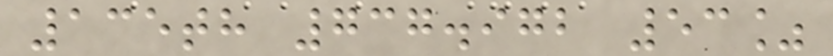135th 737.972 53%
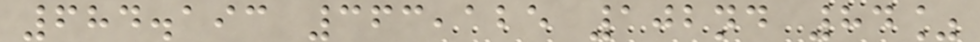684.193 363,125 102nd 84%
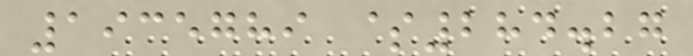1935789 $284.27
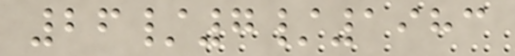26/7/1983
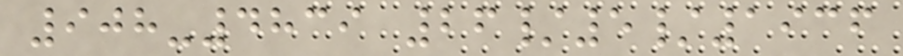908-4839 26/5/1936
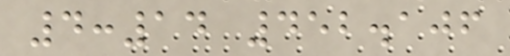4:14 452.106
